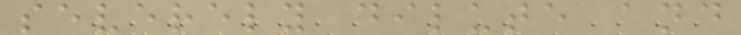severely dilute and
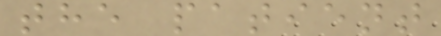the patient
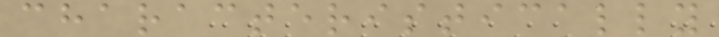characteristically
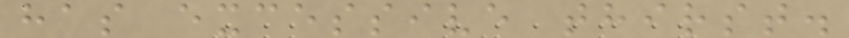has excessive thirst.
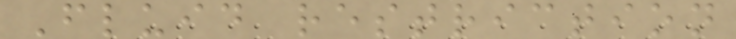Fluid restriction
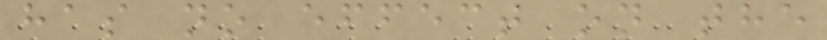has no effect on the
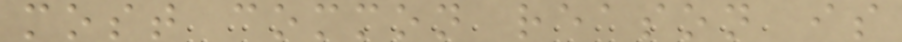most common reason is
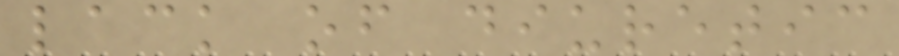lack of diuretic
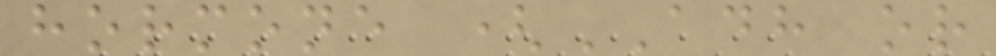hormone (ADH or
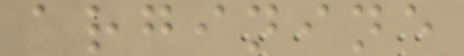arginine
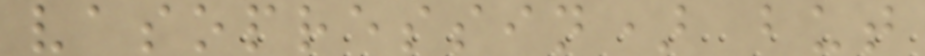vasopressin) but
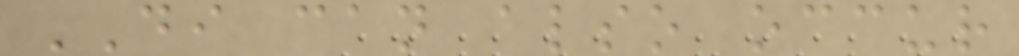DI can also occur
